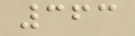363
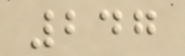247
